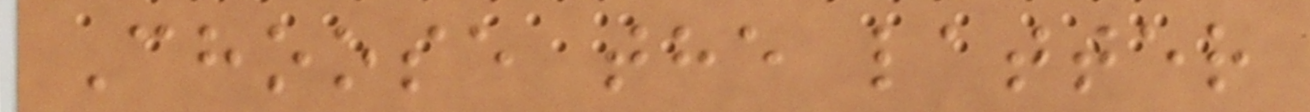Choose the latter
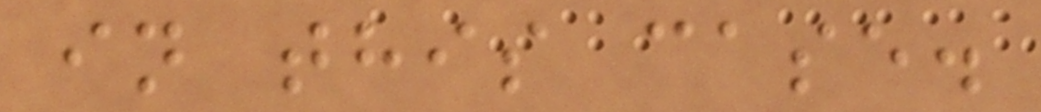in this case.
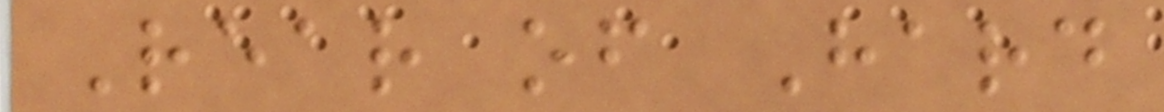Rear of Hard
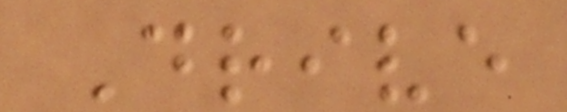Drive
